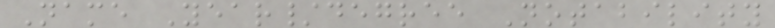Name Year/degree Notability
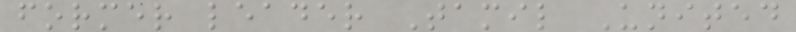former leader Tamil United
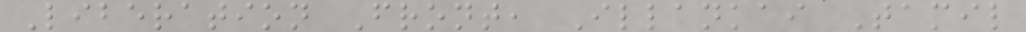Liberation Front, Illankai Tamil
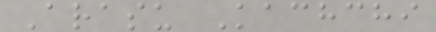Arasu Kachchi
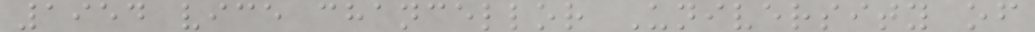1954 vice chancellor University of
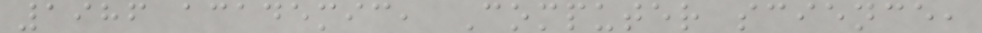1986 academic, Computer science,
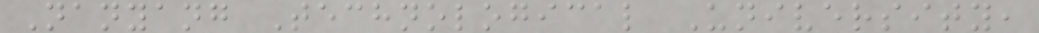Nanyang Technological University,
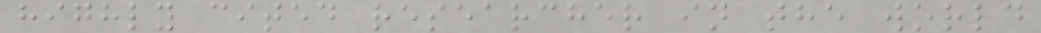highly cited researcher in the world
